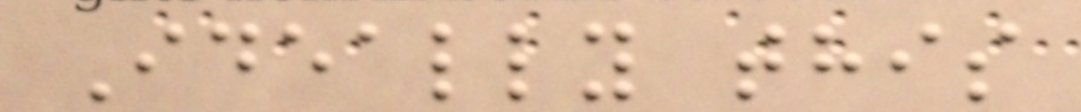Ideally this
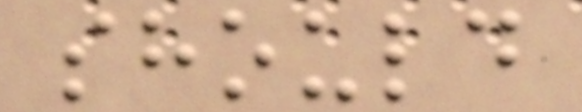should
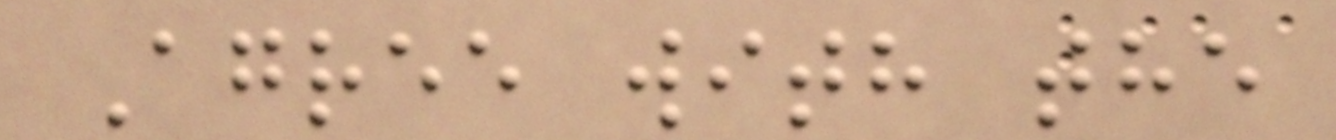Agree with the
